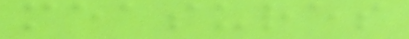measures
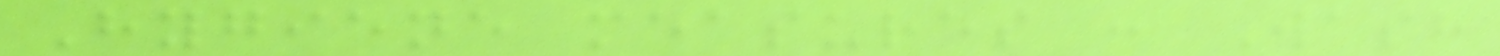Hygiene measures : Wash
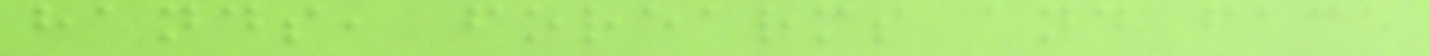hands, forearms and face
